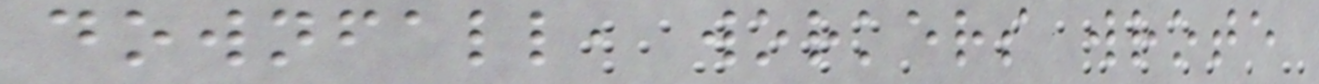downfall, workers wrote
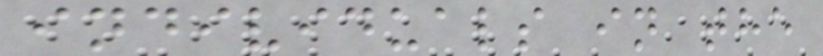individuals in the
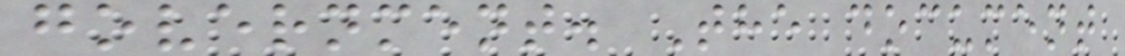government. The document
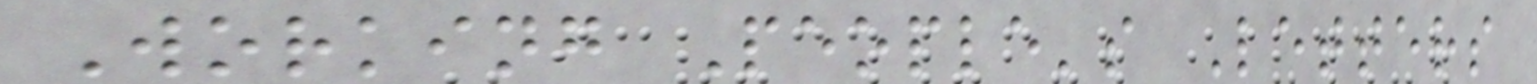Working People's Letters
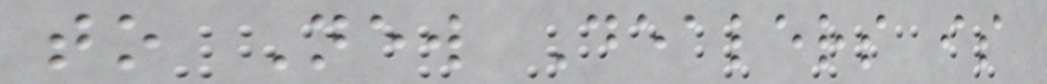to New Dealers is
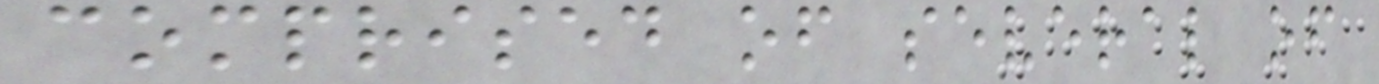comprised of several of
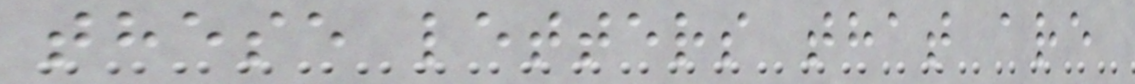these letters that are
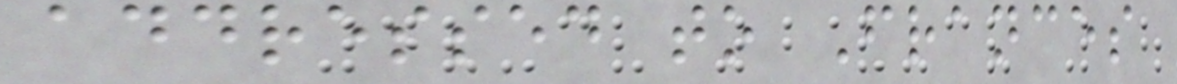addressed to Frances
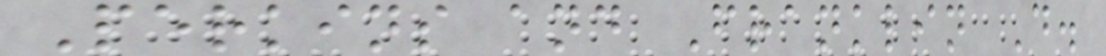Perkins and Franklin D.
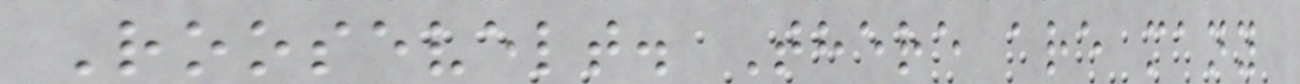Roosevelt. There are many
